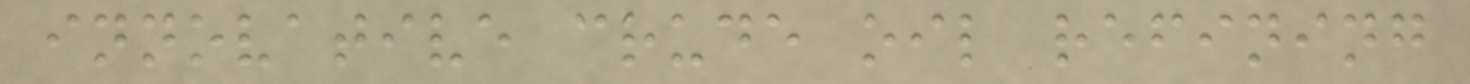innovative crude oil refining
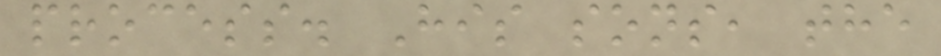process. His sons, the
